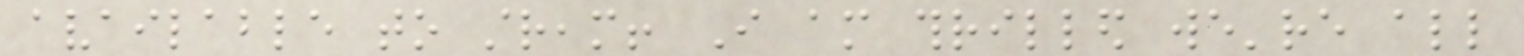available to stream! I am thrilled we're all
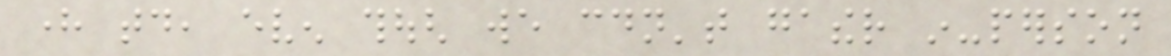here today, even though we couldn't gather in-person
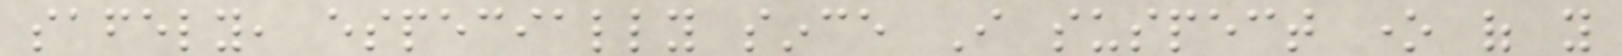safely, especially since I suspect one of you
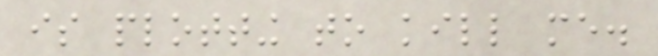is plotting to kill me.
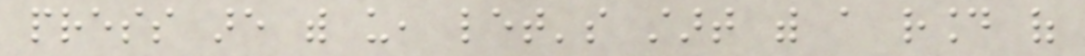press are with us, let's start with a round of
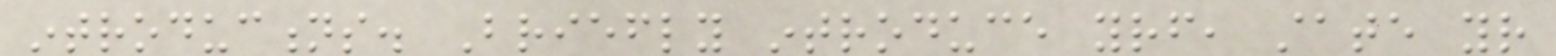introductions. Briefly introduce yourself, state your
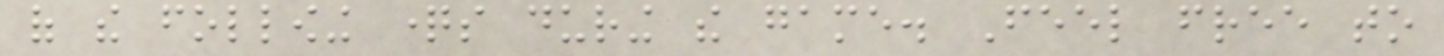of the following questions during the game. Feel free to
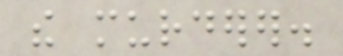the murderer.
